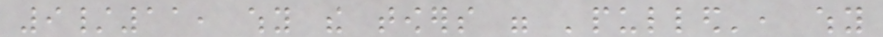9/11, why the towers were 'pulled', why
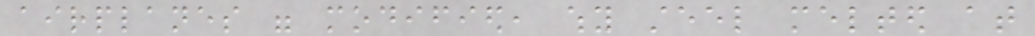airplanes were modified, why steel melted at
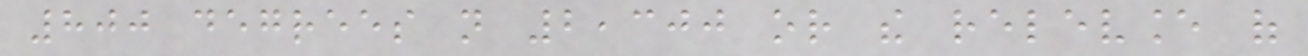800 degrees not 2,300 or the relevance of
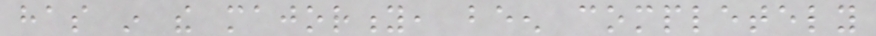has in the majority, been completely
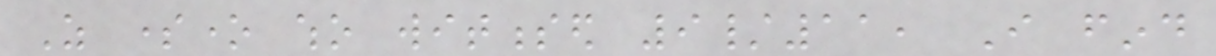As someone who witnessed 9/11, I find
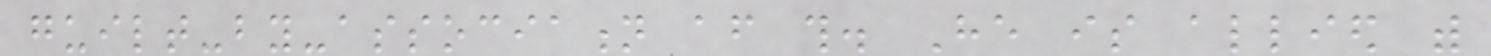guilt-by-association after this. He is allied with
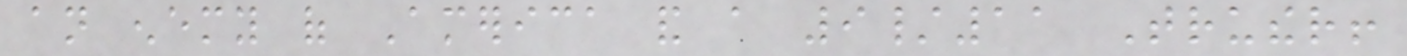an enemy of America and a 9/11 Truther!
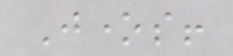Jones!
